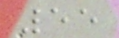55
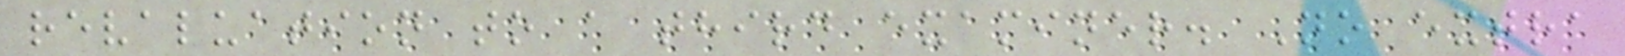revaluation to a third examiner. No extra
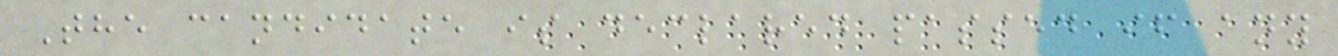The candidate is declared passed if any
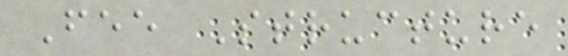Fee Structure
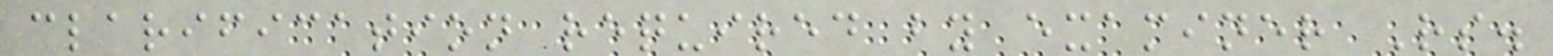clarification required by examiner Rs.
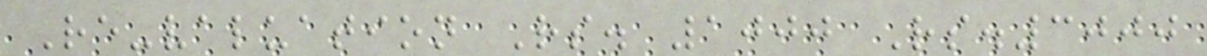Re-valuation Rs. 1000 Rs.3000
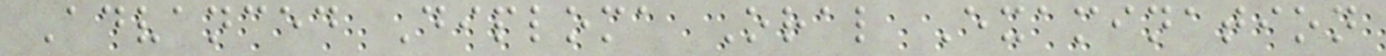Advanced Diploma Oral Examination
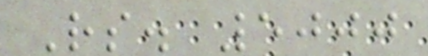Rs. 5000
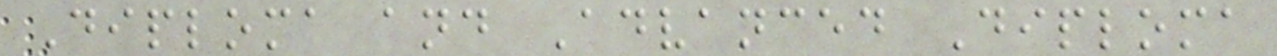Diploma and Advanced Diploma
